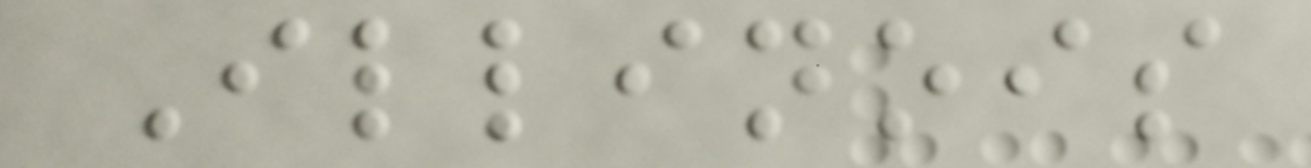Illinois
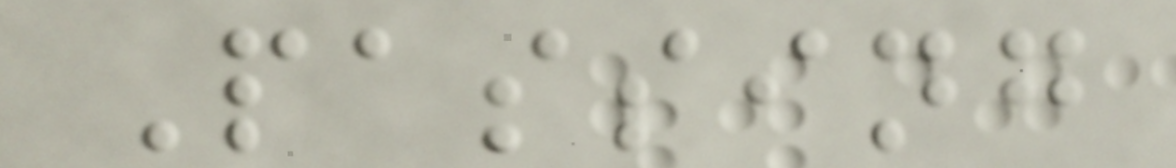Passing
